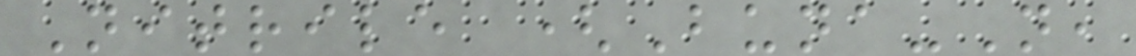Nitrile (Buna-N,
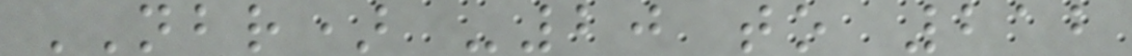NBR) -20 to 212
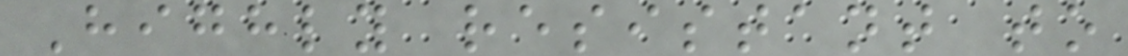Highly resistant to
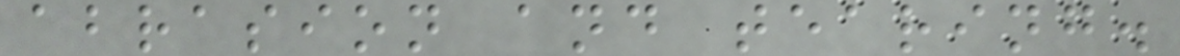abrasion and tearing.
